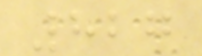827
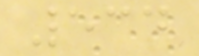534
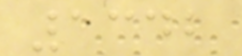1342
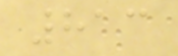813
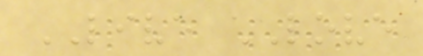LIVE LOVE
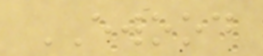EWOOD
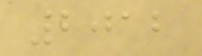2012
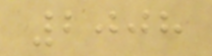2008
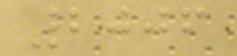2006
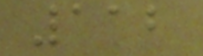112
